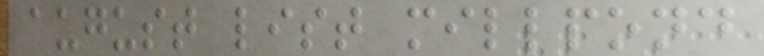august list millpond
